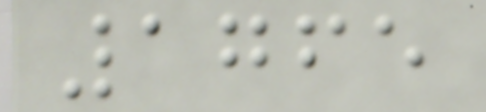1765
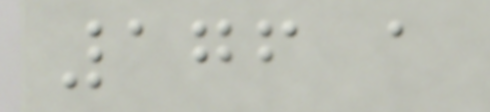176 a
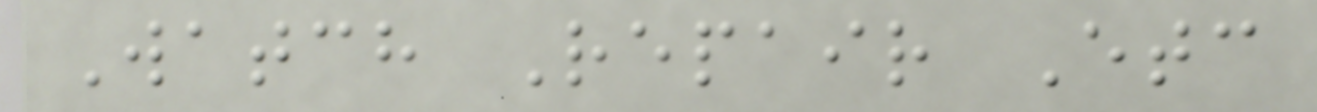Watch Repair Etc
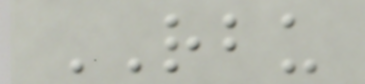RBU
